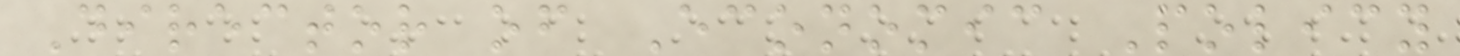Director of Economic Policy
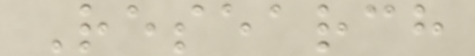Research
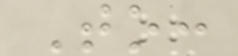To:
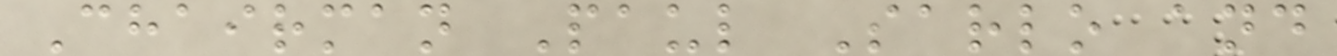Chairman Paul Sarlo and
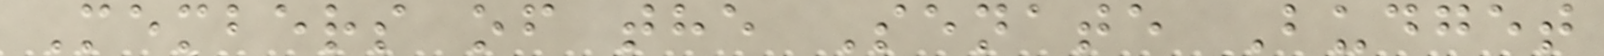Members of the Senate Budget
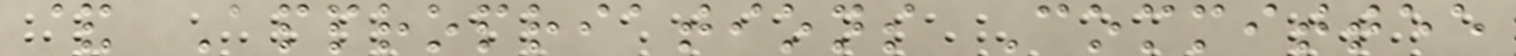& Appropriations Committee
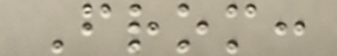From:
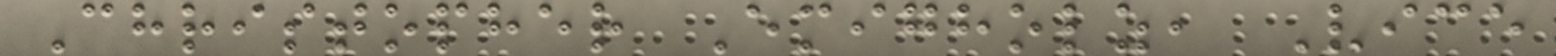Christopher Emigholz, Vice
